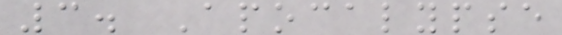3. Apocalypse
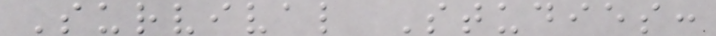Survival Studies:
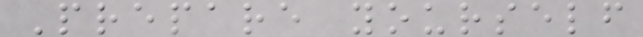Prepare yourself
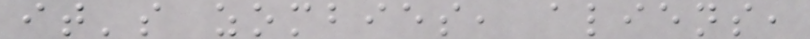it's zombies, aliens,
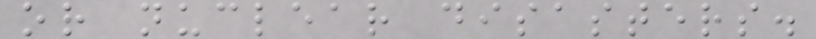or nuclear disasters.
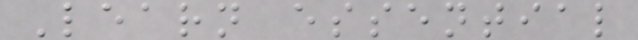Learn essential
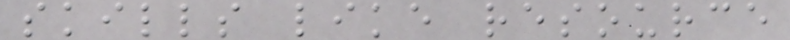skills like resource
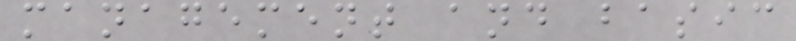management and basic
